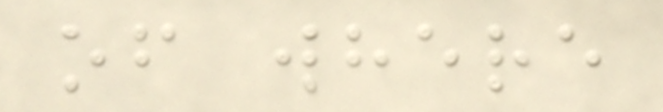of where
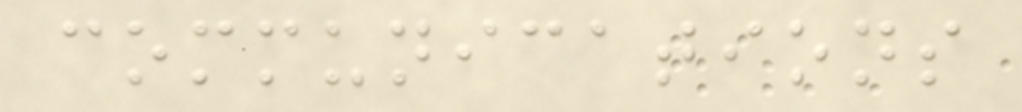communications
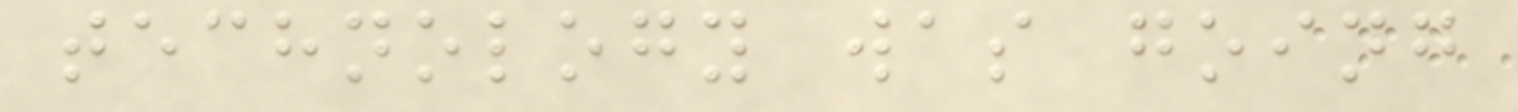technology was going
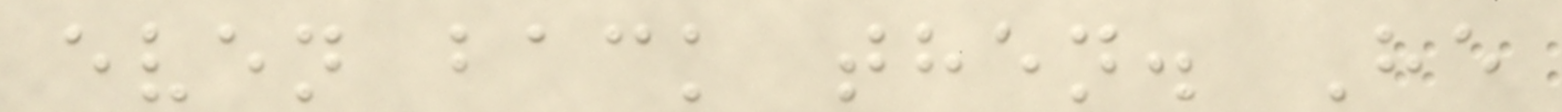even back then. He
